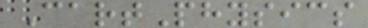CartPhysics
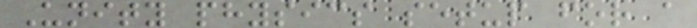Unity physics setup for a
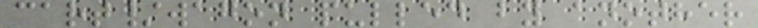cart/wagon pulled by another
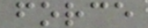force
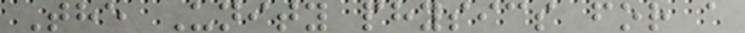The Unity physics for a
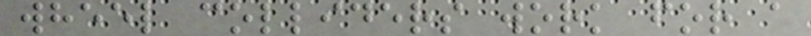wheel colliders work for a
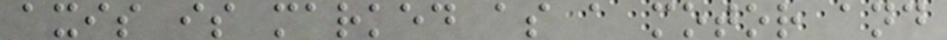axis is marked as a motor and
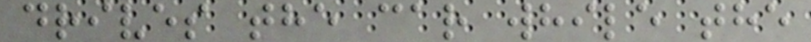drives the car while the
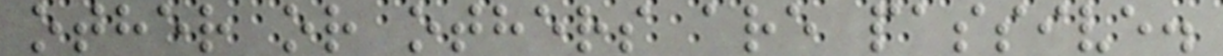other or others are passive.
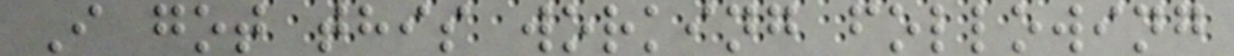I got this working following
